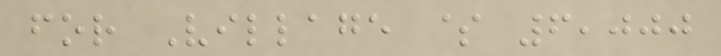for Village $ 6,000
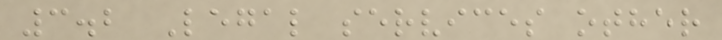3.2 Legal services other
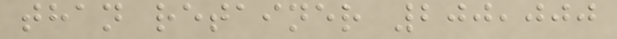than retainer 200,000
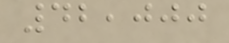42,000
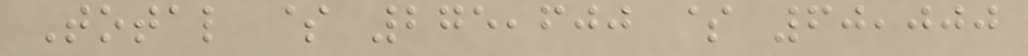Total $ 275,600 $ 60,000
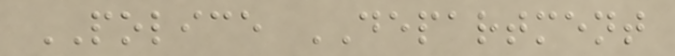POLICE DEPARTMENT
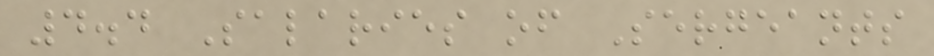4.4 Salaries of Sergeants
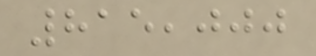815,000
